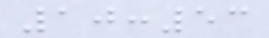10:53
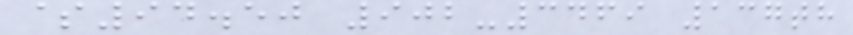$94.50 902-3469 137th
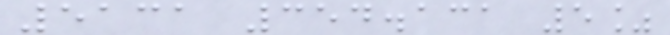5131 354.131 5%
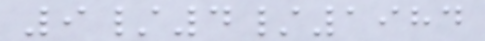9/4/1984
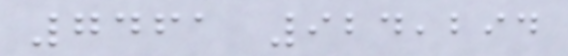7461 924,294
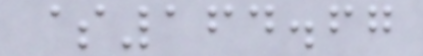$164.67
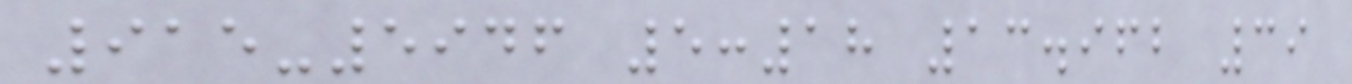915-5946 5:18 13.962 39
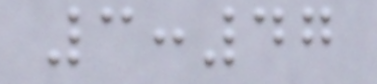3:47
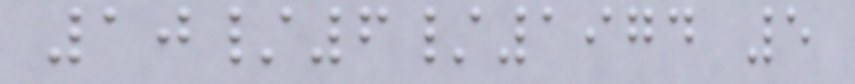10/6/1974 5
